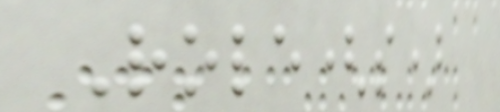Role(s)
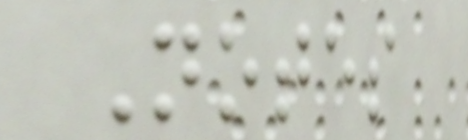Notes
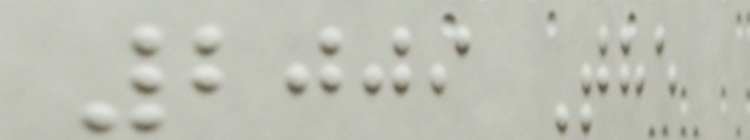2009 The
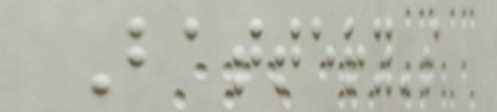Battery's
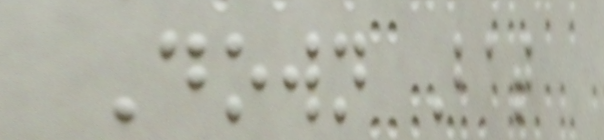Down Bat
